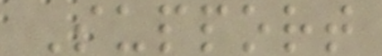Support
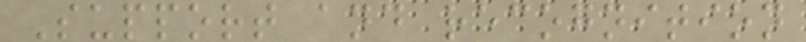Support and recognition
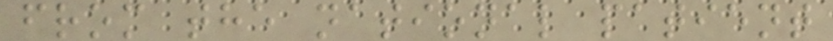from the national patient
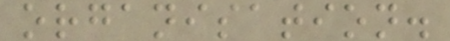organisation.
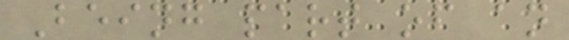Being part of an
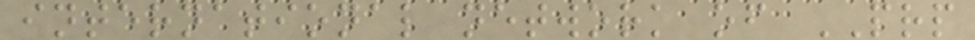international network of PRP
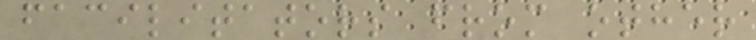facilitators from other
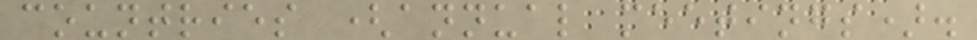countries (annual meetings).
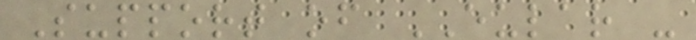Support of EULAR -
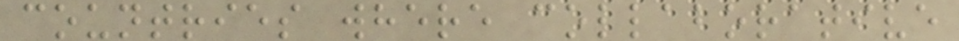countries where collaborative
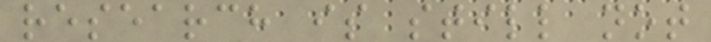research is still not
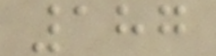187
